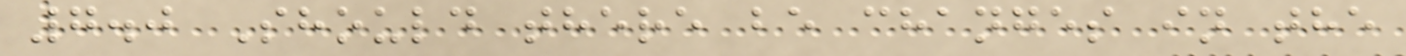7.0 Should there be changes in the
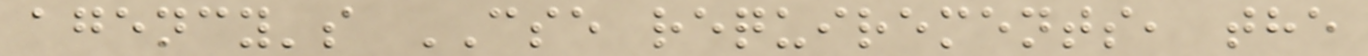agency's CSE requirements, the
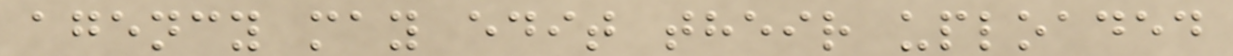agency may edit their uploaded
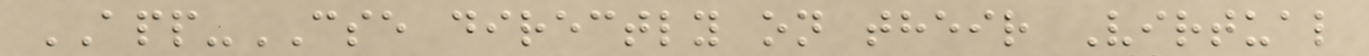APP-CSE directly on their Virtual
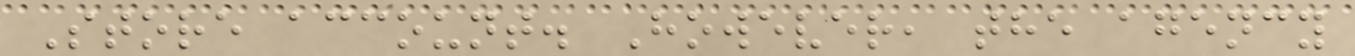Store account. However, the agency
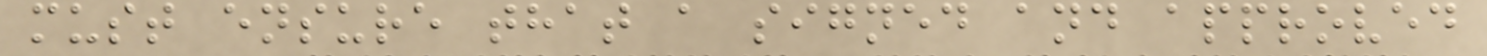must ensure that a signed and approved
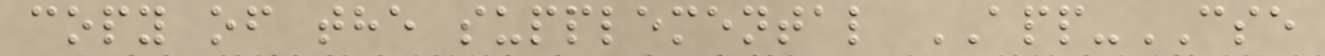copy of the supplemental APP-CSE
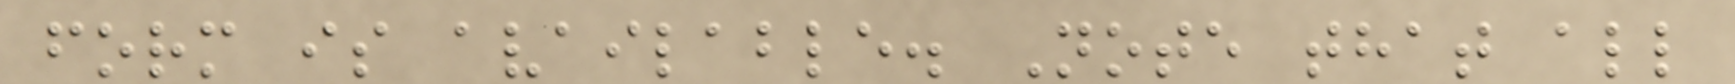form is available. Note that all
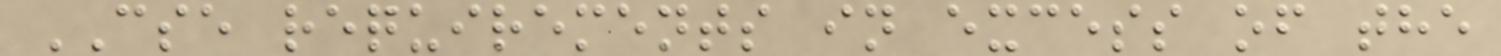CSE requirements in excess of the
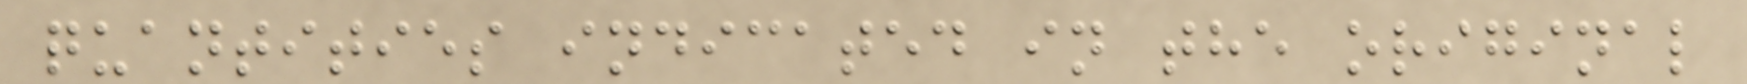quantities indicated in the original
